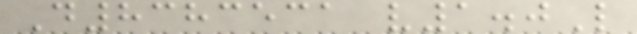D8383531 v1.0L
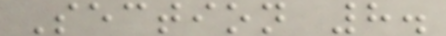Section 8.
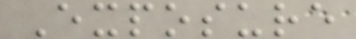Exposure
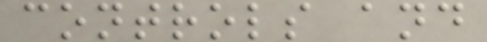controls and
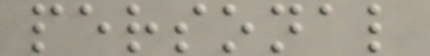personal
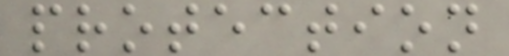protection
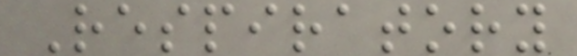Respiratory
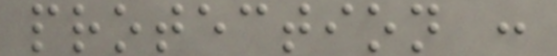protection :
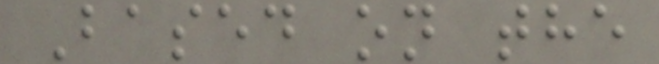Based on the
